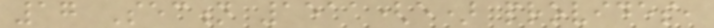17 Section 1511(e) provides,
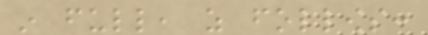in full, as follows:
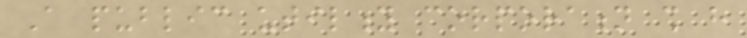A public utility corporation shall have
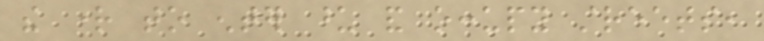the right to enter upon and occupy streets,
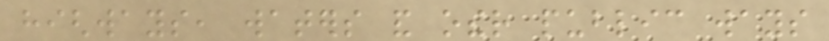highways, waters and other public ways
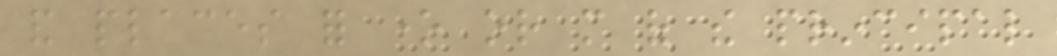and places for one or more of the principal
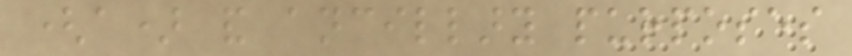(a) and ancillary purposes
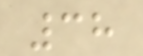38
